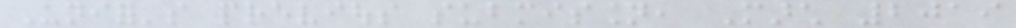Unifor's previous submission, March 2019
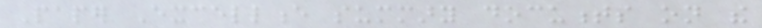Paper Excellence summary documents on the
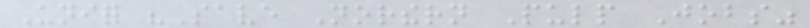Unifor "Save Northern Pulp Jobs"
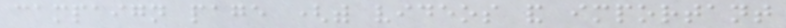campaign page (with videos and important
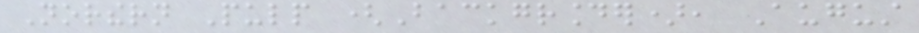Northern Pulp (Backgrounder), August
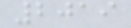2019
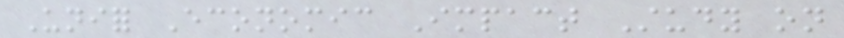Unifor Economic Impact Study on
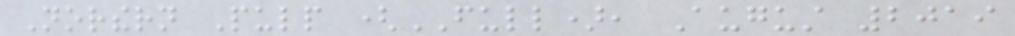Northern Pulp (FULL), August 2019
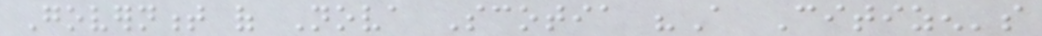Government of Nova Scotia "A Citizen's
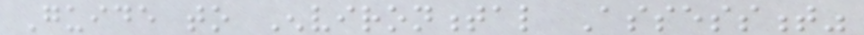Guide to Environmental Assessment"
